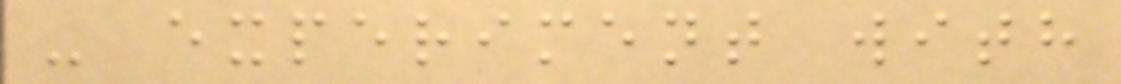- experiment with
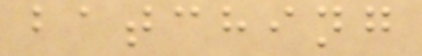batching
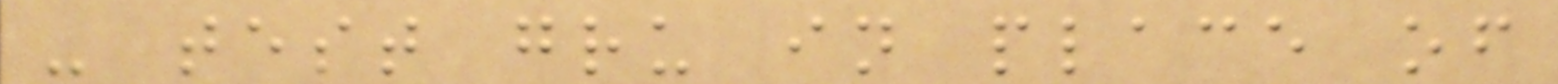- test gru in place of
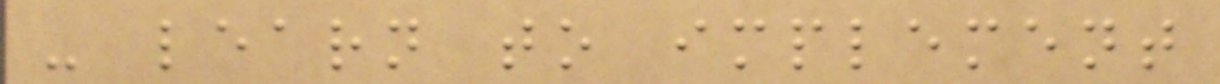- learn to implement
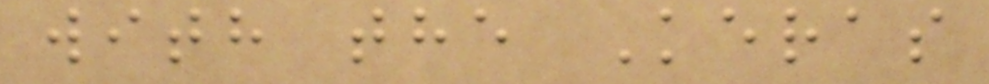with the Keras
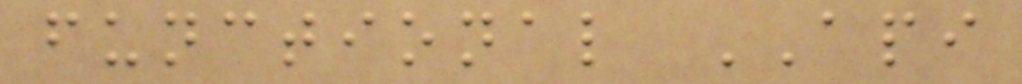functional API
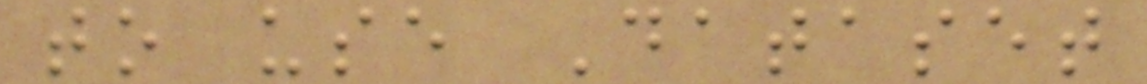to use Dataset
